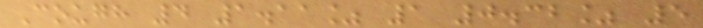Cough 4 1.11% 1 0.32% 5
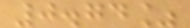0.74%
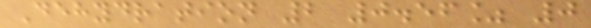Dehydration 2 0.56% 0
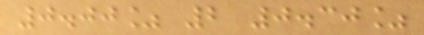0.00% 2 0.30%
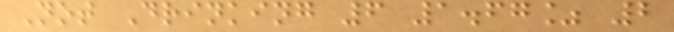Not Drinking 6 1.67% 2
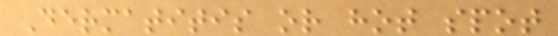Dermatitis or hot spot
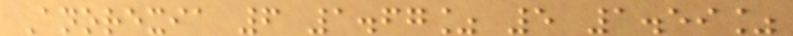Anorexia 6 1.67% 5 1.59%
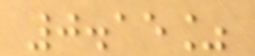0.15%
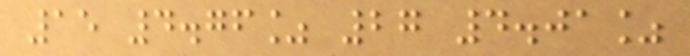15 4.76% 27 4.01%
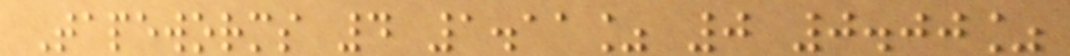Tapeworms 4 1.11% 0 0.00%
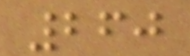260
